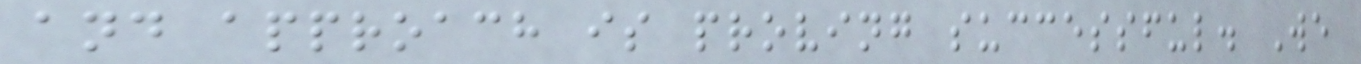and approach is proving successful. We
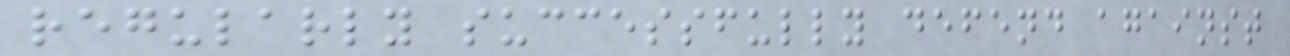regularly successfully defend against
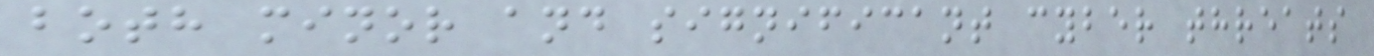both minor and significant cyber threats
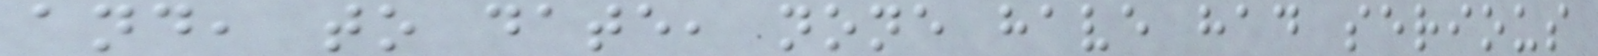and, to date, none have had serious
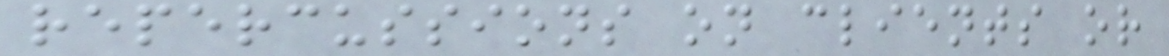repercussions on clients or
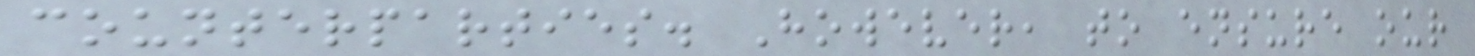counterparties. However, to ensure our
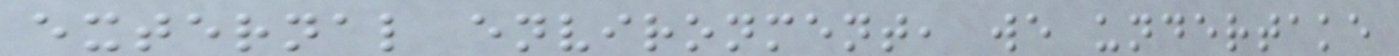external environment, we undertake
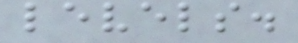levels.
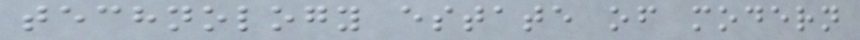technology estate of modern
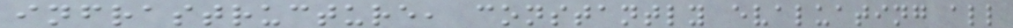infrastructure, constantly evaluating all
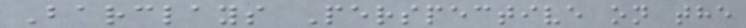Barclays Perspective on the
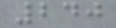240
